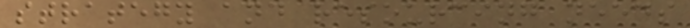strategy and resourcing needs
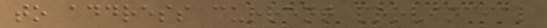to address current provincial
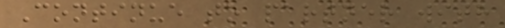Continue to partner with
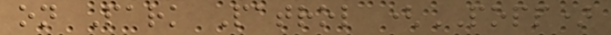on Park Patrol (POPP)
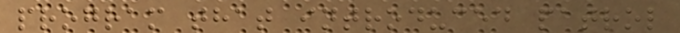program that introduced patrol
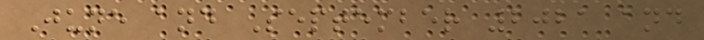June and September 2021 and
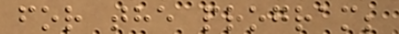for the program;
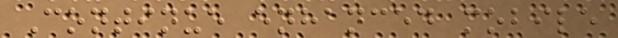Continue enhanced mobile
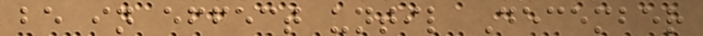be in effect until December
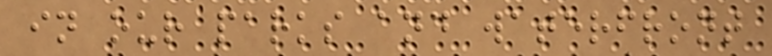in our parks and waterfront
